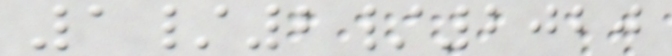1/2/2020
